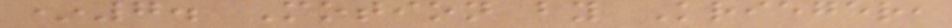*7. Motion by Krieger,
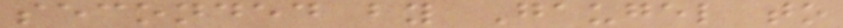seconded by Gaugel to
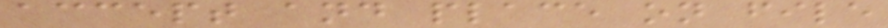accept and place on file
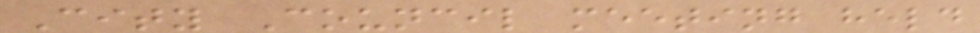City Council meeting held
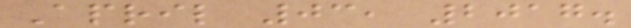April 03, 2017.
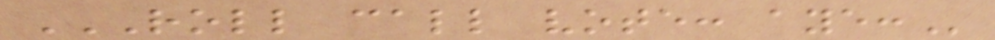ROLL CALL VOTE: AYE:
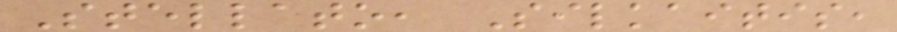Stellato, Silkaitis,
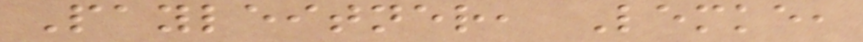Payleitner, Lemke,
